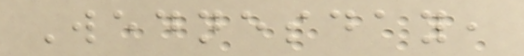Wednesday,
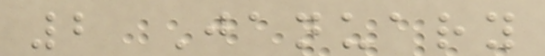2 January
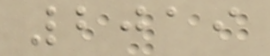2019
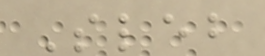Sleb
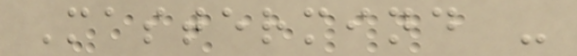Mastermind -
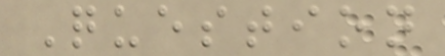Question
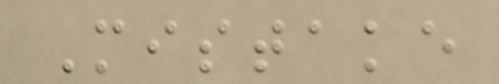Mistake
